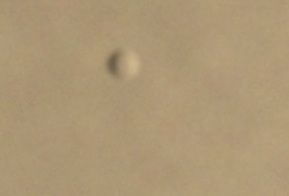a
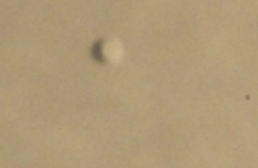a
